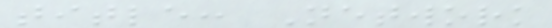title: Network
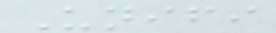Unifi
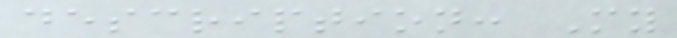description: My
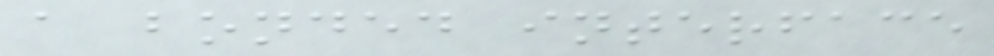a bonded interface
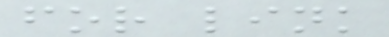for link
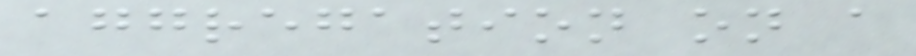aggregation on a
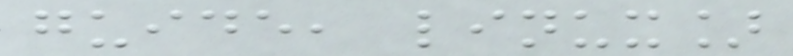guide, linux]
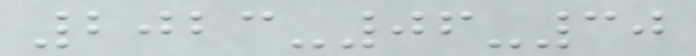2023-06-30
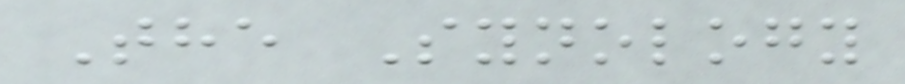The Synology
